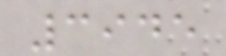3945
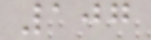107
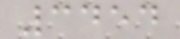3454
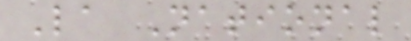La National
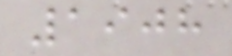1908
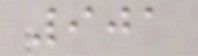901
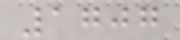1707
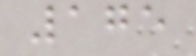175
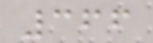366
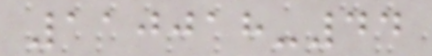110018-44
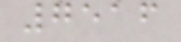7516
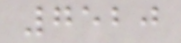7520
